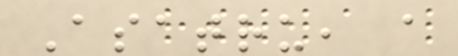Asatru, a
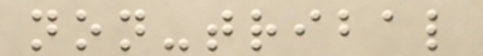non-tribal
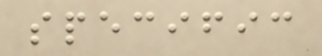specific
